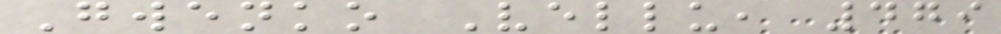Gwenko Vellu, 479
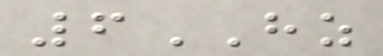6HZ
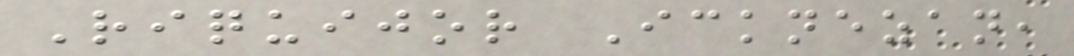Riquijor Icknezan,
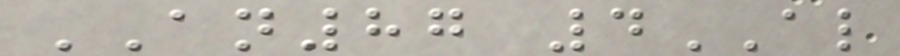AN87 4AL
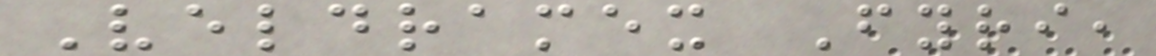Veldramex Fyri,
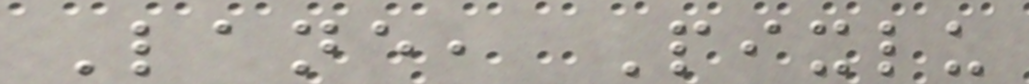Lane, Pixlu
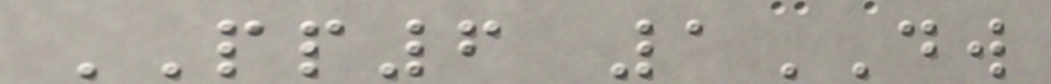PP6 1DW
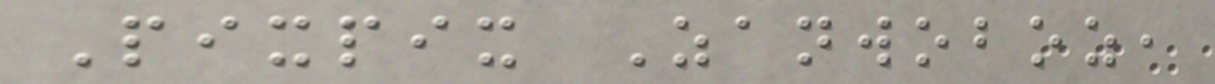Pixpix Zanwoboz,
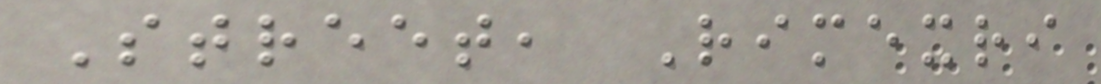Street, Rimexri
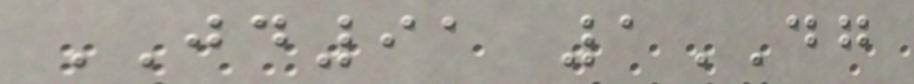JD91 1DG
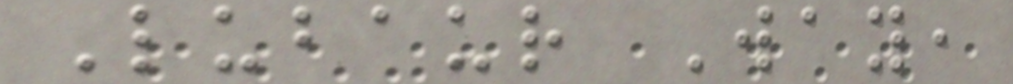Lubaur Way,
